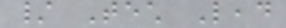/ Tech Lead
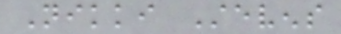Nikki Stevens
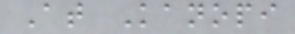At Kanopi
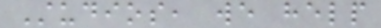Studios, we help
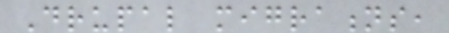Drupal migrations,
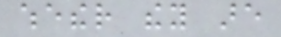whether they are
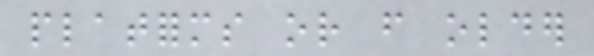platforms or from older
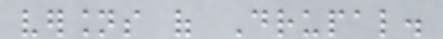versions of Drupal.
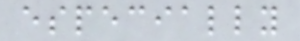especially
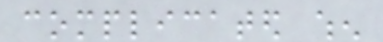complicated when
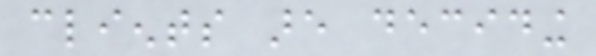clients are deciding
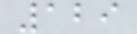129
